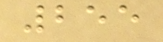255
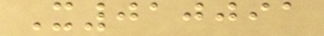X010091
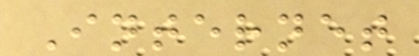Internet
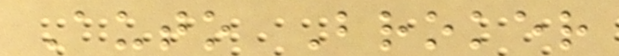Auto Broker
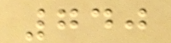740
